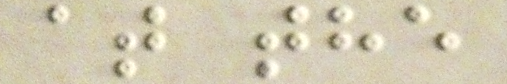at the
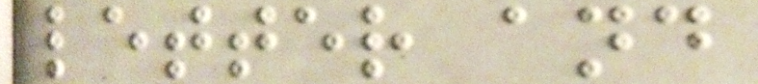letter and
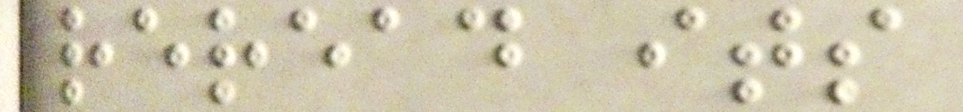reread its
